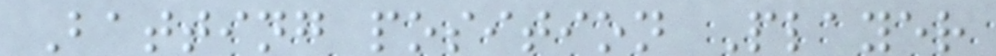Batting position Player
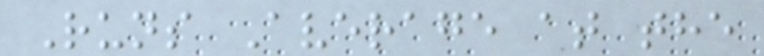Runs Average at the
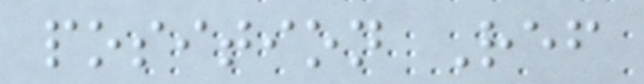position Ref
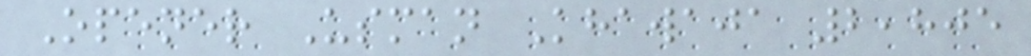Opener Usman Khawaja 2,805
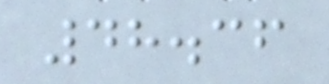48.36
